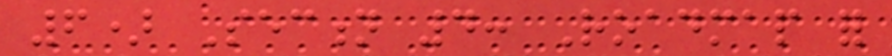6) Section 4: Roadmap for
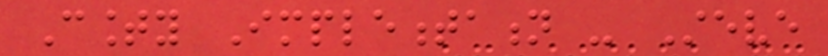County Implementation - Steve
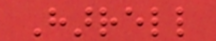Harrell
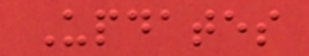Updates
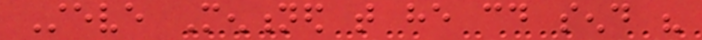Steve Mentioned that he could send his
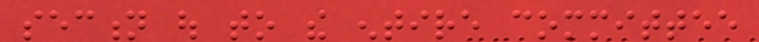section out to the entire committee
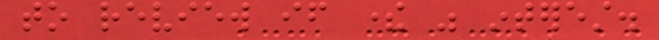to review if there was interest.
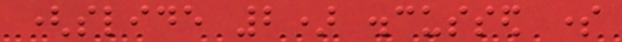(slide 2) discussed some
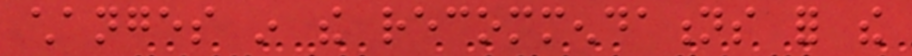changes in the recommendations for the
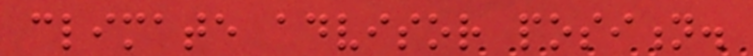climate advisor position.
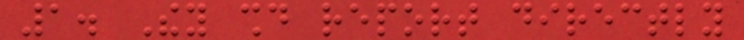1. They should report directly
